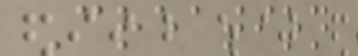Creation
